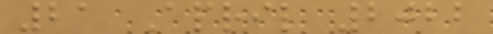21 April 2022
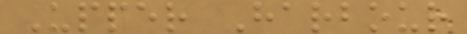Upper Harbour
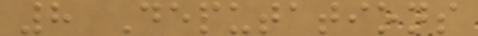8 Deputations
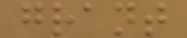grant
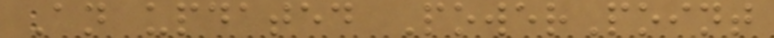An updated PowerPoint
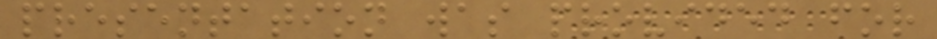presentation was provided for
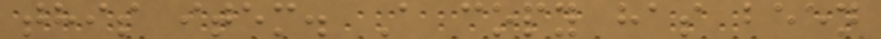this item. A copy has been
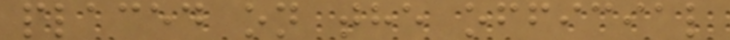placed on the official
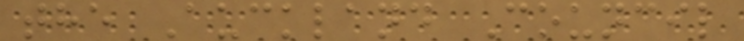the Auckland Council
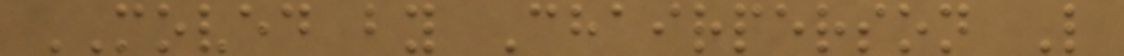MOVED by Chairperson L
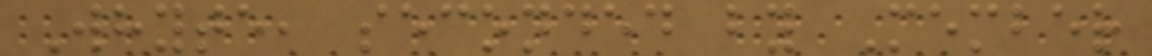Whyte, seconded by Member
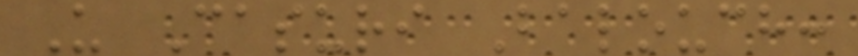U Casuri Balouch:
